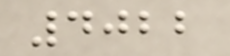4022
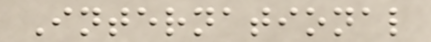International
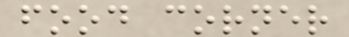food corner
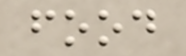food
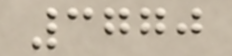3770
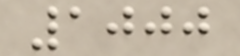1000
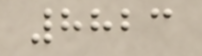8823
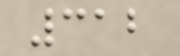312
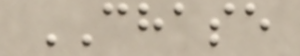CHASE
